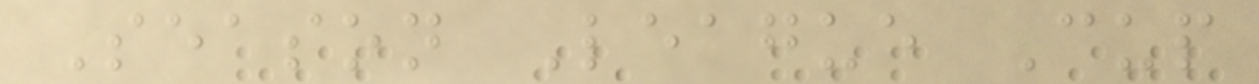Season League Cup
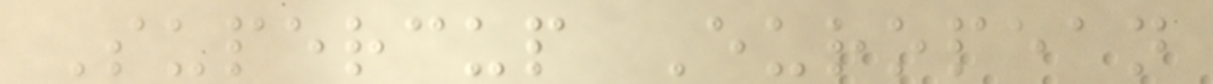Supercup European
